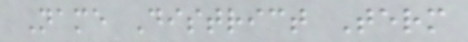Name District Term
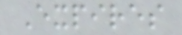Expires
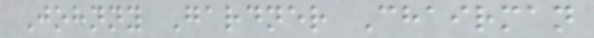Johnny Gardner Chairman
